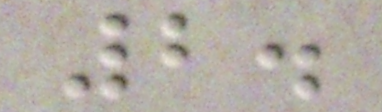2.
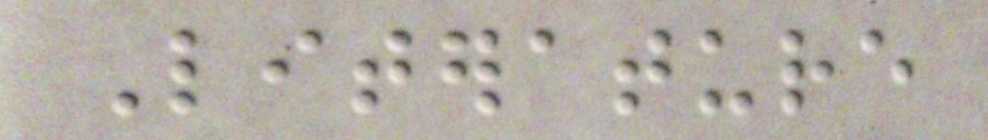Literature
